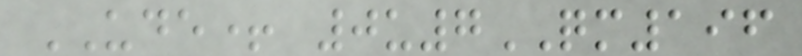UDE+ 0u7QM196
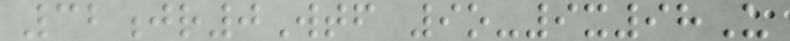32jr0Wtf 9o-9x98U
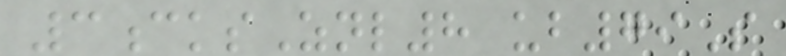3cksZnl8 ub79S
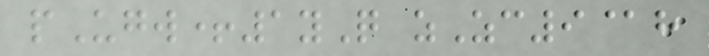pUgw+1yQ zZc9@h
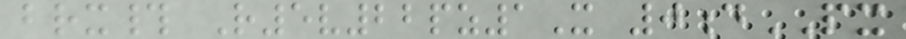brx# R5v22pz1X 0dPX
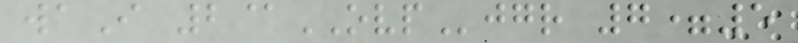waI 2@OVPjgr 7=5
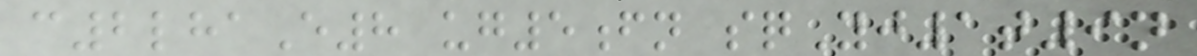c2lhaE8 ug5fn sqYj1t9n
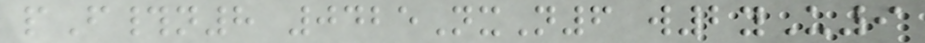pF#n8 0425NxN6 w2yU9
